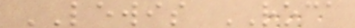LEWIS ROCA
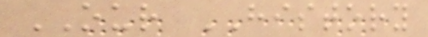OUR HISTORY
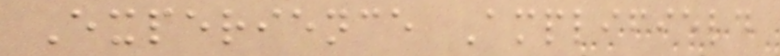Experience Amplifield
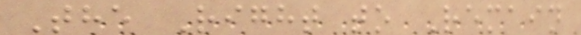The Right to Remain
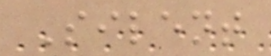Silent
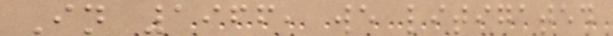In 1966, we litigated
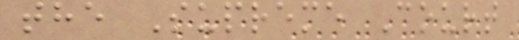the Supreme Court
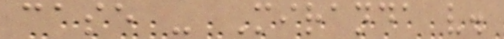case - Miranda v.
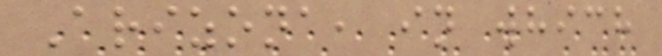Arizona, in which
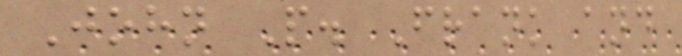John P. Frank and
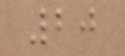20
